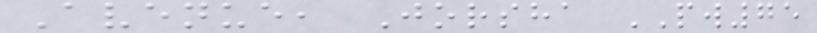Avenue, Jorsha PW75
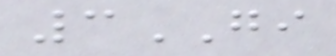3GI
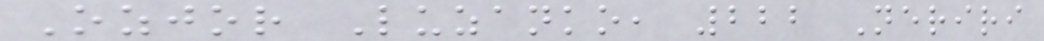Ozjor Luzanko, 222 Neriri
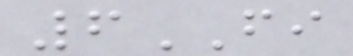6FI
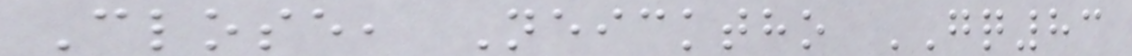Close, Neicktho GQ83
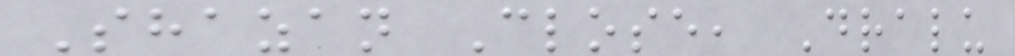Shazan Close, Dralu
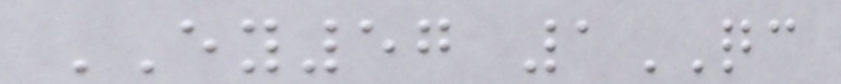EY57 1QC
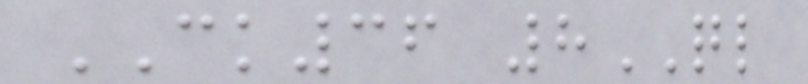CK36 8QL
